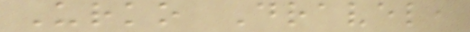Urko Dravel,
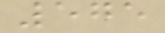575
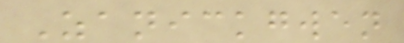Zanickgwen
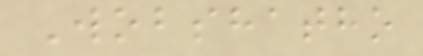Wobshatho
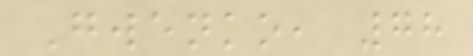Gwenko, 78
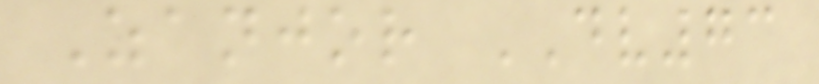Zanjor DV73
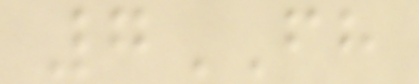7FH
